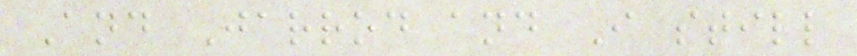And Jarrod and I still
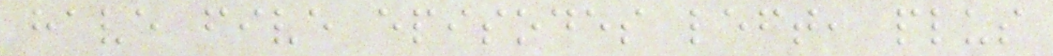have five episodes left, plus
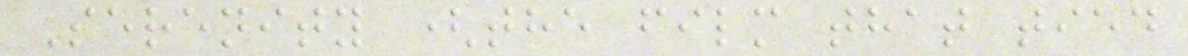Serenity (the film that tied
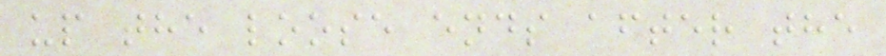up the loose ends after the
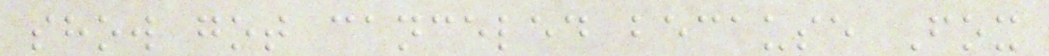show got canceled because Fox
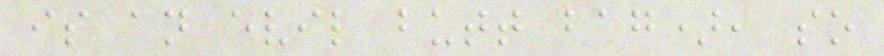is an evil butt bag), so
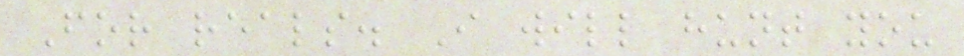For reals. I will hunt you
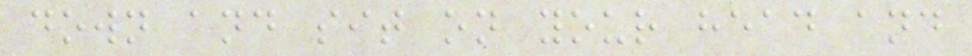down and sit on your head and
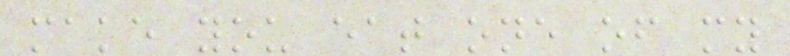make you eat one of my
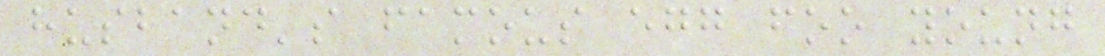husband's famous egg foo young
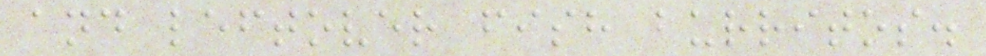and leftover fish burritos.
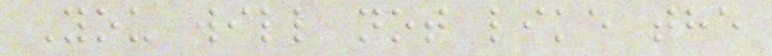You will not like the
